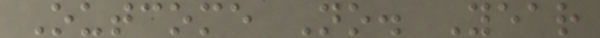Outcome No. Year
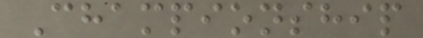Championship
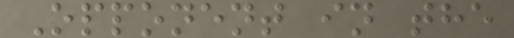Opponent in the
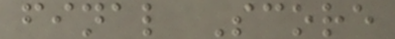final Score
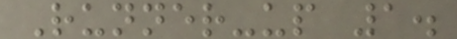Runner-up 1.
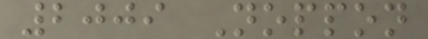2009 Noppon
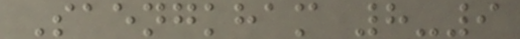Saengkham 8-9
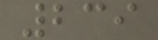239
